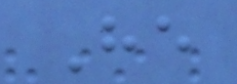He
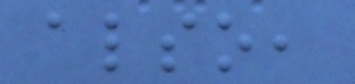also,
